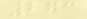273
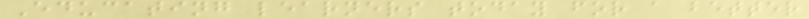Educating learners today for a better
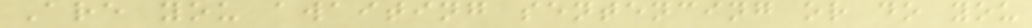Are you awaiting sentencing or do you
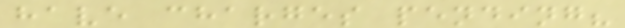have charges pending?
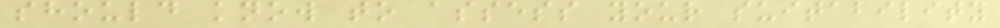should know to assess your suitability
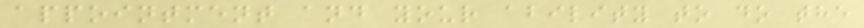appointment and your ability to do the
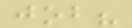job?
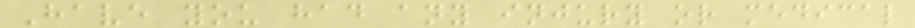Have you had any injury or medical
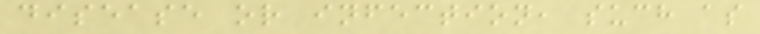disease or infection, such as
